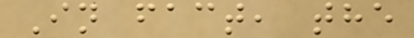In fact, the
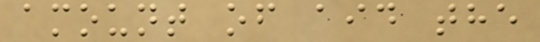amount of aid the
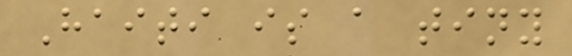Haiti is a tiny
